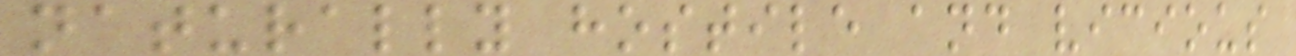naturally hostile and vicious
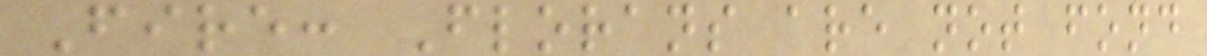Fire: Florans are not fond
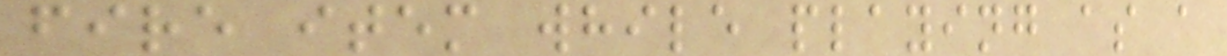fire item while playing as a
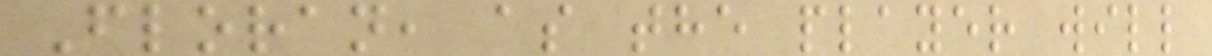Floran, as the player will
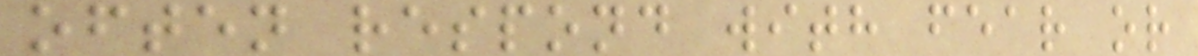often respond with fear or
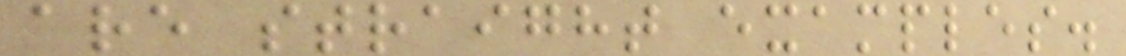are straight examples.
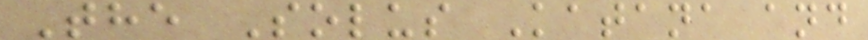The Solus Katana and
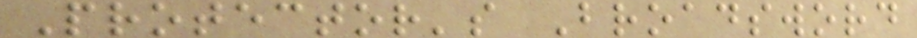Protector's Broadsword
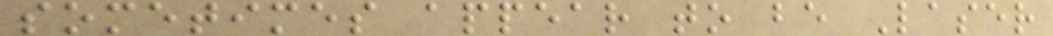sometimes appear to be Laser
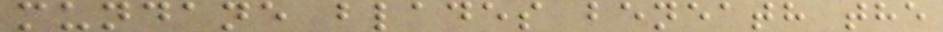mundane blades beneath the
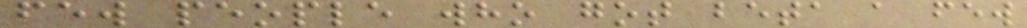few people who got beta a few
